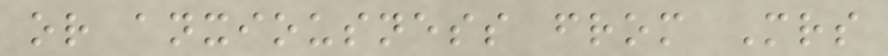or anxiousness from Mrs
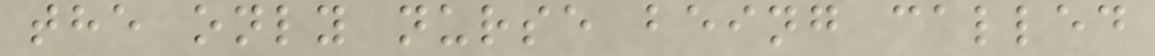the only nurse being called
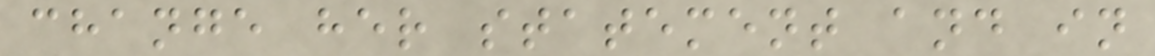change her statement and in
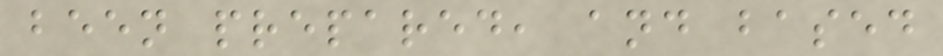been prepared, and based
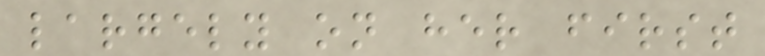largely on her first
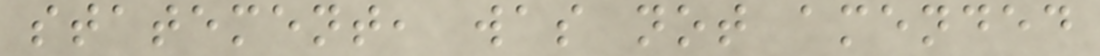statement, was not amended
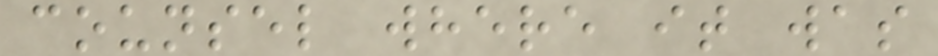counsel where it was
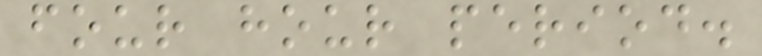four hour period.
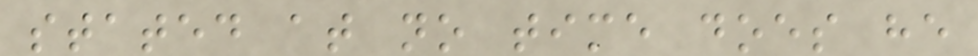stated at no time does he
